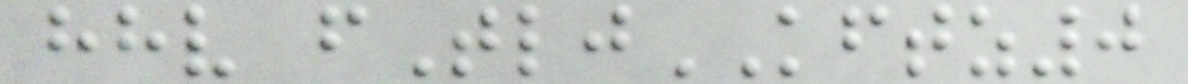hhv fTljKFTZ0
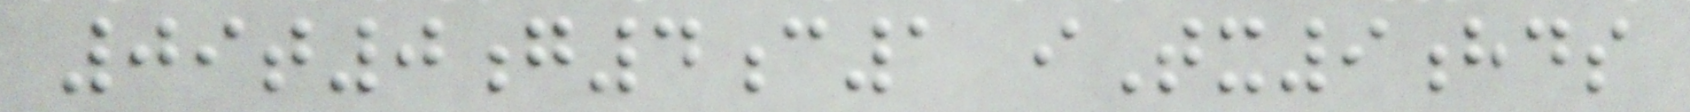09t0g4c1 iTx9hds
